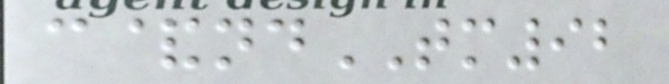c&ndTM92
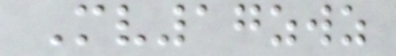Mv17zwz
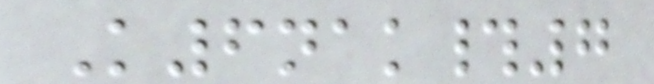K6nak#7
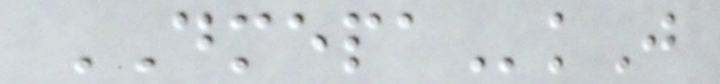DMEPAkJ
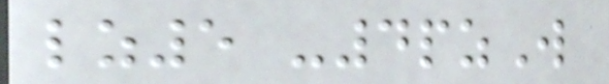lz5 -4pzW
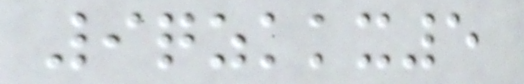9qzkkx5
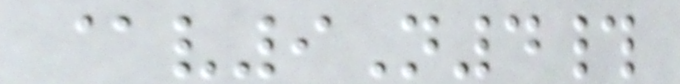@v9N4#
